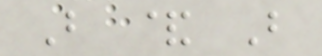B & B
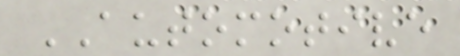AUTOMOTIVE
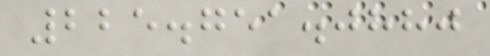225.751.0880
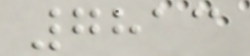7813
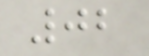02
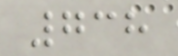738
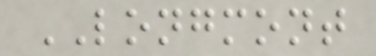LONGMONT
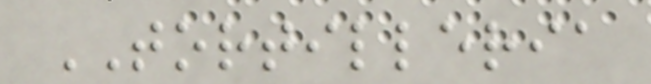TORTILLERIA
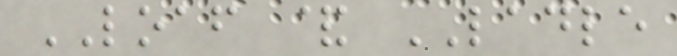LOAF & LADLE
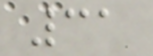31
